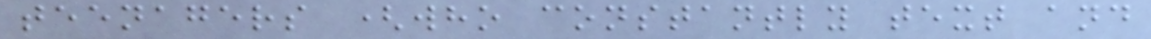teenagers (who constantly text and
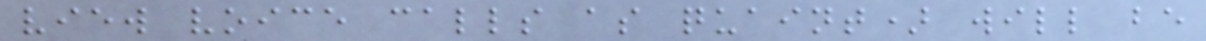view voice calls as quaint) will be
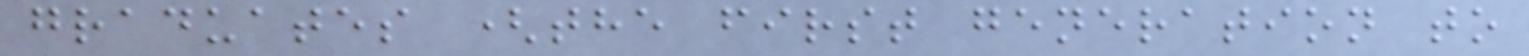graduates (the first generation to
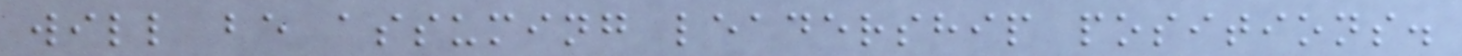will be assuming leadership positions.
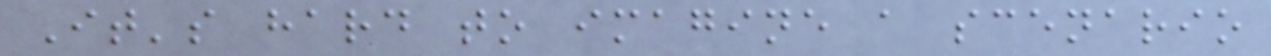It's hard to imagine a scenario
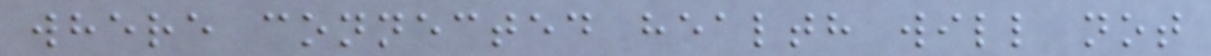where connected health will not
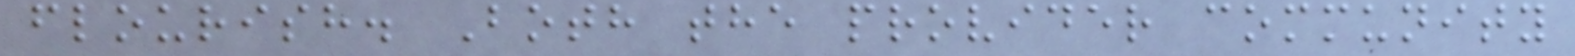flourish. Both the provider community
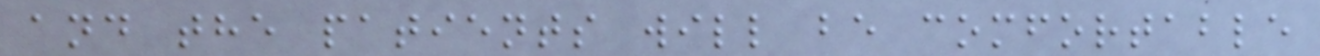and the patients will be comfortable
